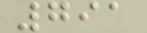791
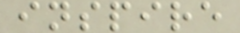inspire
